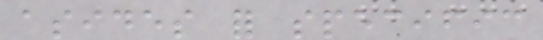asides for specific
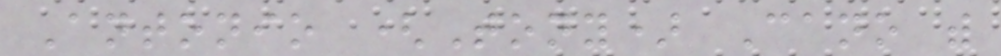Antonio (Tony) Cano with
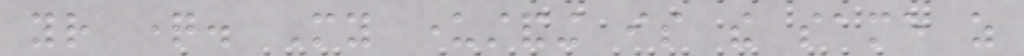your question. My understanding is the same as
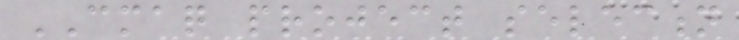CMAQ project selection
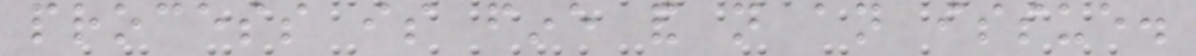process is fine and not an issue.
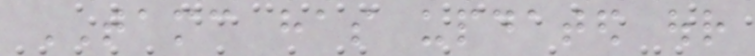TAMC has updated our
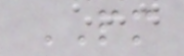PM
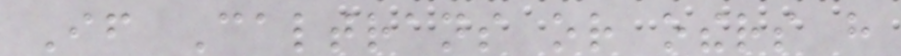If Caltrans or others have
